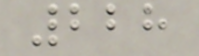228
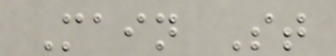Main St
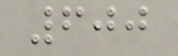600
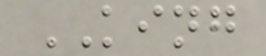KING
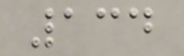134
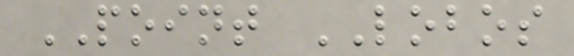POINT LOBOS
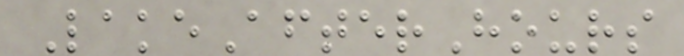LakeAfterHours
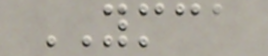YMCA
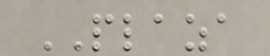PLAZA
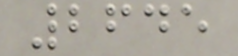2645
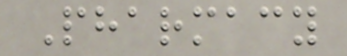Pharmacy
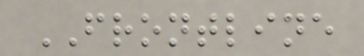FRONTLINE
